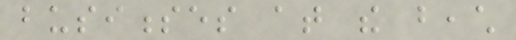businesses at the beach
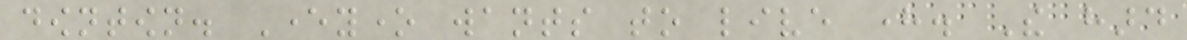downtown. Everyone wants to live here. The hard
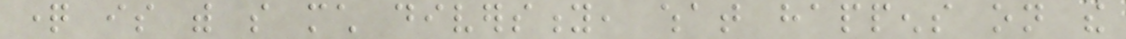question is with so much diversity, what happens on the
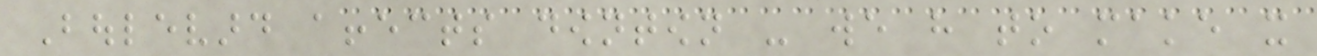Boulevard affects downtown - we have to make it
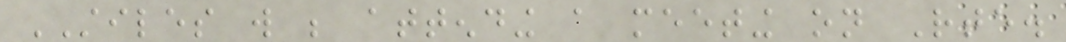STILES will be attending a meeting on Rte.
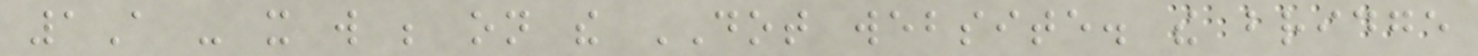1A - it will be on the DOT website. the bridge
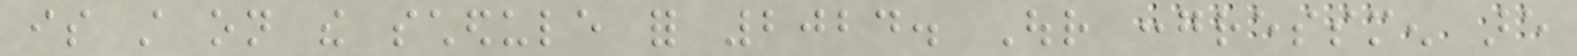is still on the schedule for 2024. Our congressmen are
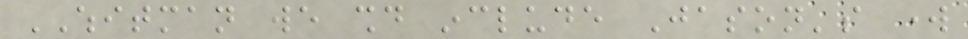WHITMAN we should include Jason's work
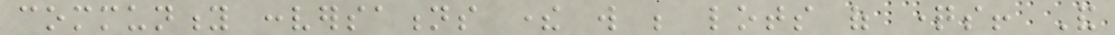community conversations there will be lots of questions! And
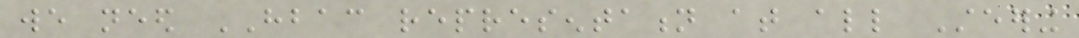we need HBAC representation at all Steering
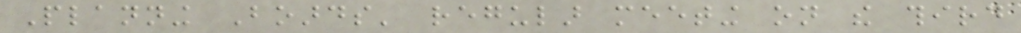Planning Boards' regular meeting on the third
